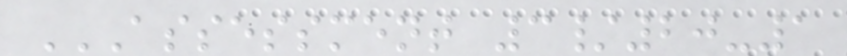ASSESSMENT 3/20-1
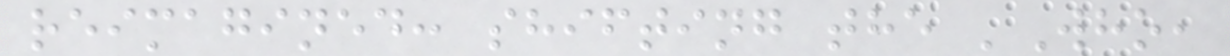reimagined: shifting the 'Who,
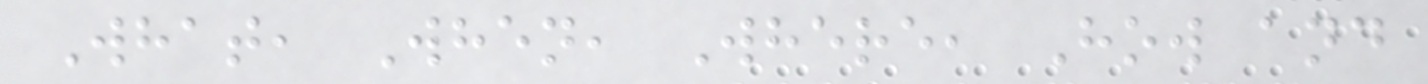What, When, Where, How and
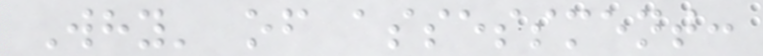Why' of assessment:
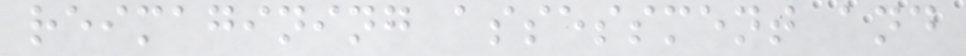reimagining assessment and
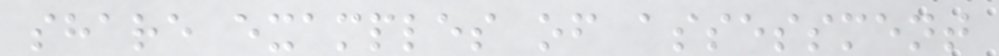share examples of assessment
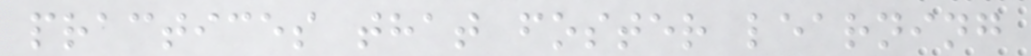practices that foster learning
